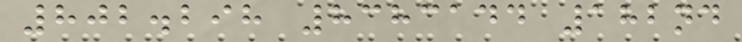802.298 8383144 182nd
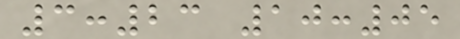3:23 10:05
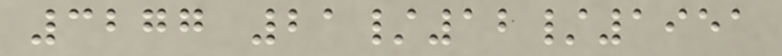3277 21/12/1951
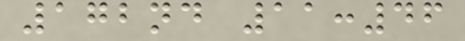172nd 11:46
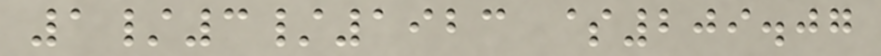1/3/1923 $209.07
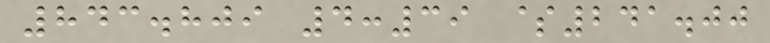843.809 4:39 $241.00
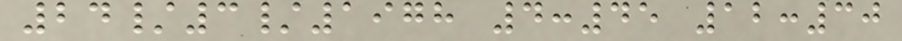24/3/1978 4:45 12:30
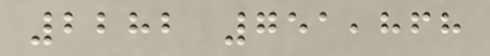2282 751,868
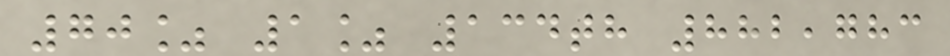70% 1% 134th 882,783
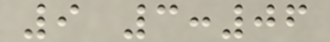9 3:06
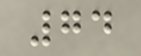74
